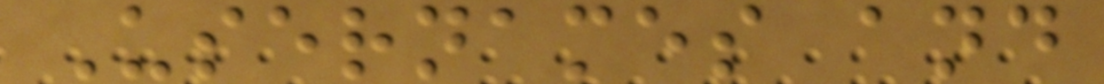Usernames and
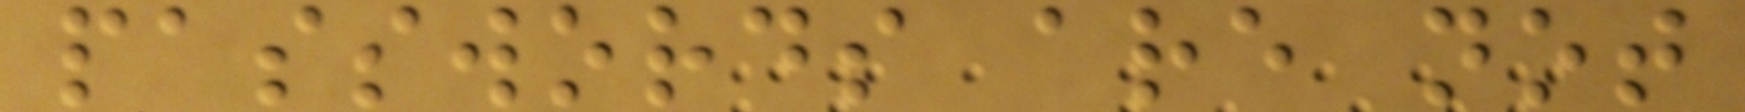passwords are not
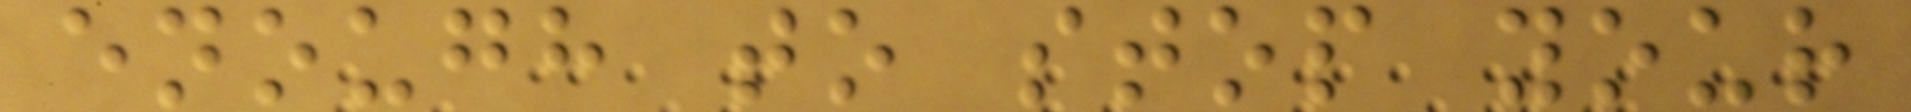enough to stop your
